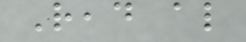Read also
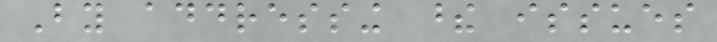By addressing these issues
